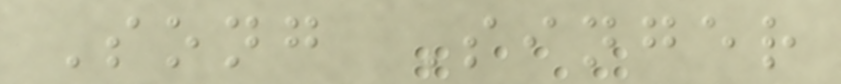Song Singer
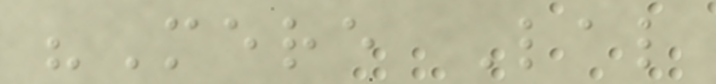"Mere Lal
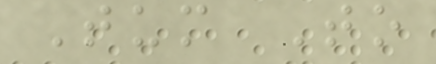Tum To
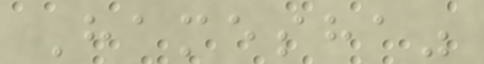Hamesha"
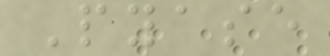Pyase
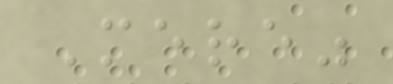Mere"
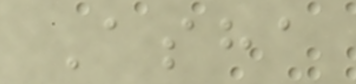Asha
